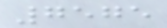7575
